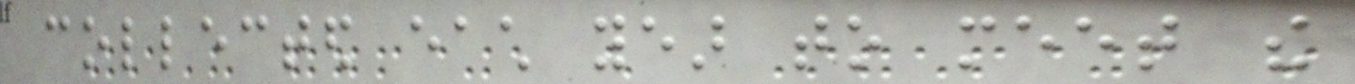collected each year to meet the
